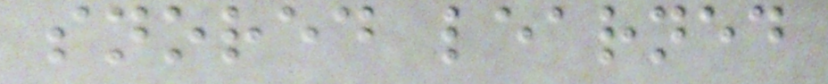snored learned
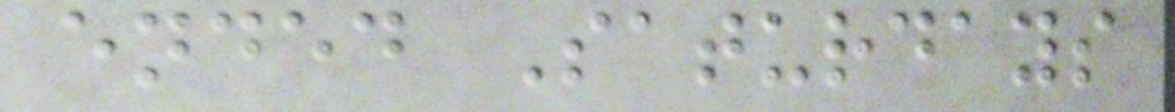ended Saturdays
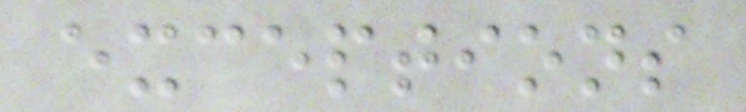exceptions
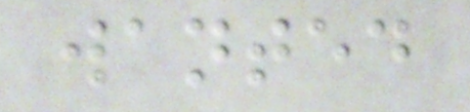wanted
